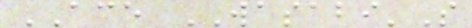ACE WASABI'S
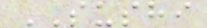SUSHI
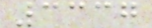3337
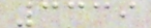3339
